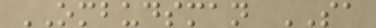OMBUDSMAN SA
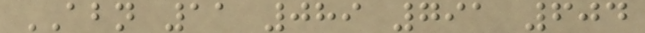ABN 11 089 791 604
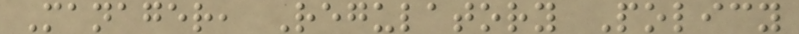Manager, Regulatory Policy
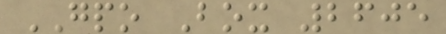GPO Box 2605
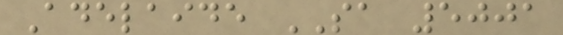Adelaide SA 5001
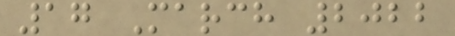17 March 2022
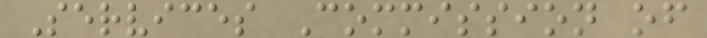Services Commission of
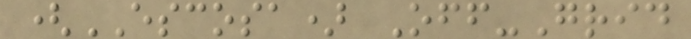(ESCOSA) Off-Grid
